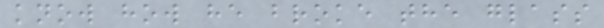know how he broke the glass
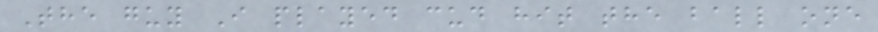The guy I played cud hit the ball one
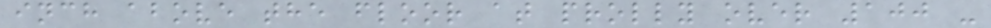inch above the floor at prolly over 100 -
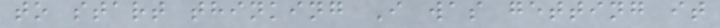to start thinking I was getting it
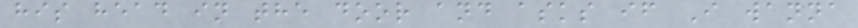his head in the door and asks if I wanna
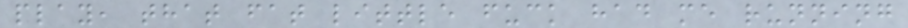play, that fat little fuck had me running
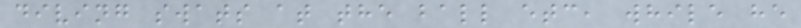diving swats at the ball etc, while he
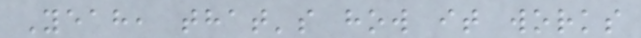Yeah, that's how it works
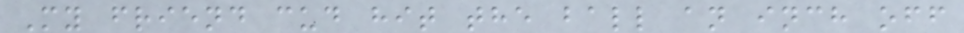My friend cud hit the ball an inch off
